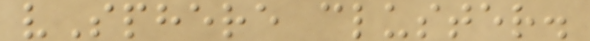vSphere cluster.
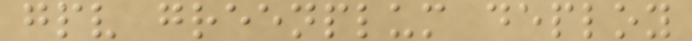gpv greenplum deploy
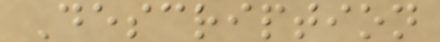Description
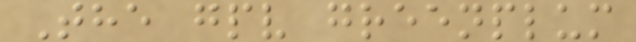The gpv greenplum
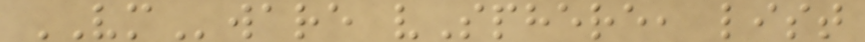VMware vSphere, list
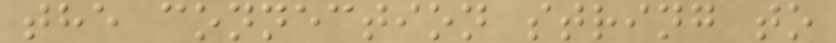the connection string to
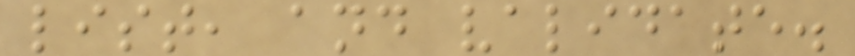list, and validate.
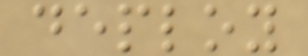deploy
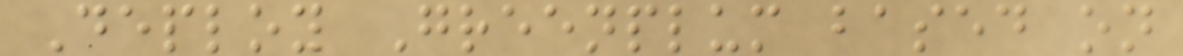Deploy Greenplum based on
